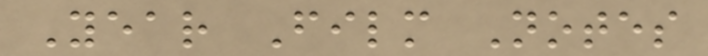Year Film Notes
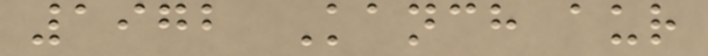1972 Kanch aur
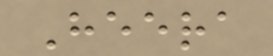Heera
